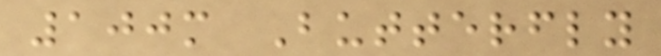100m Butterfly
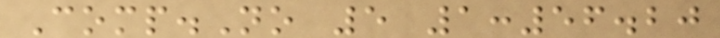Comp.No 5 1:56.20
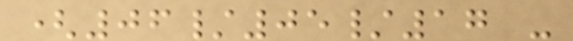(06/05/17 -
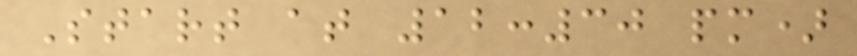Start at 12:30 pm)
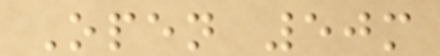Open 50m
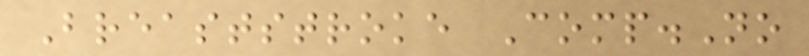Breaststroke Comp.No
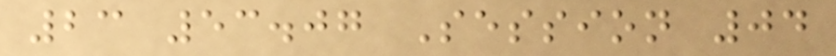23 53.07 Session 04
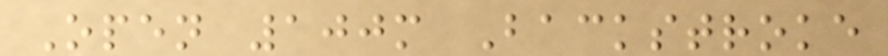Open 100m Backstroke
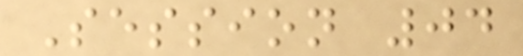Session 04
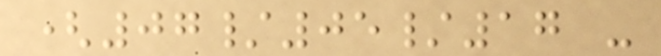(07/05/17 -
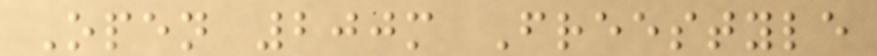Open 200m Freestyle
